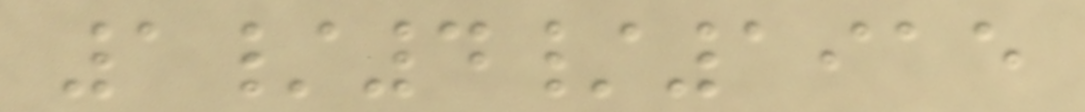1/4/1915
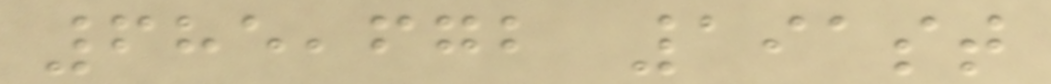685,672 191st
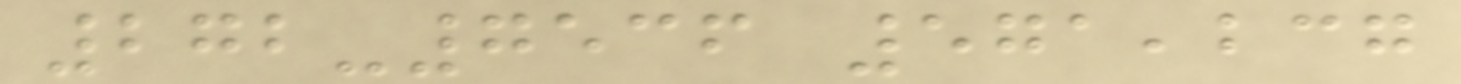272-7536 571,237
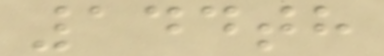144th
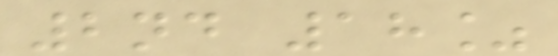2nd 18%
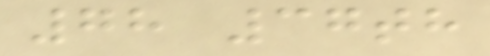78 37th
